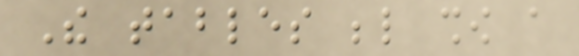The tables below show a
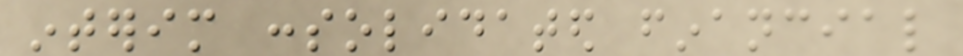interim consolidated financial
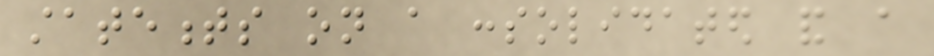statements on a consolidated and a
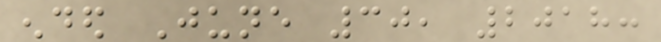ended June 30, 2018:
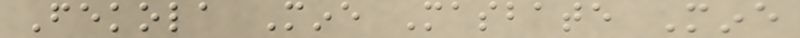Fekola Mine Masbate Mine
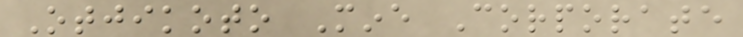Otjikoto Mine Corporate
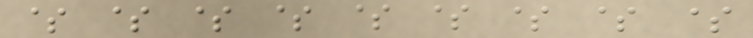$ $ $ $ $ $ $ $ $
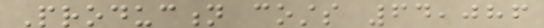Production costs 64,086
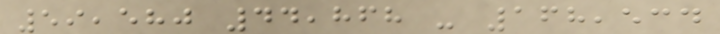59,580 44,868 - 168,534
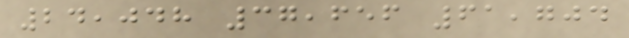24,048 37,656 61,704
